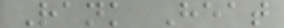Rank Heat
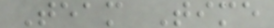Team Time
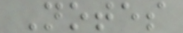Notes
